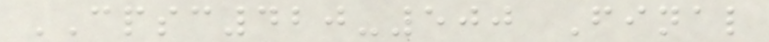CPSC420-500 Final
